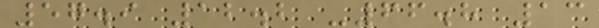57.9 12.2 -66.8 13
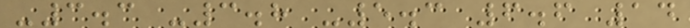-3.3 -3.8 -5.3 6.6 14
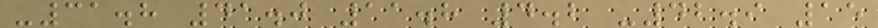-31.8 41.0 11.8 4.2 -42.9 15
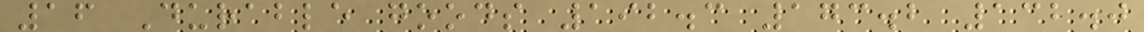16 Durable goods 192.3 173.2 132.0
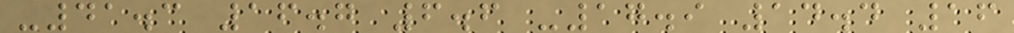-41.3 16.7 6.6 -17.9 14.4 16
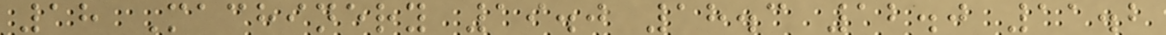18 Machinery 19.0 18.3 12.0 11.2
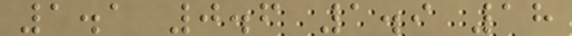1.1 0.6 1.9 18
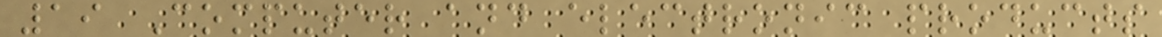19 Computer and electronic products
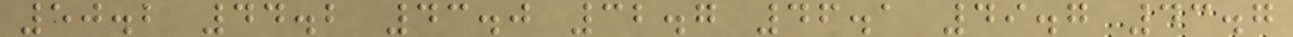50.2 44.2 43.0 32.7 46.1 49.7 43.7
